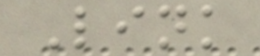Link
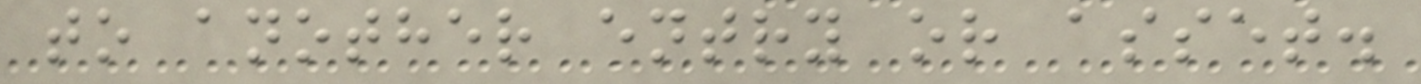to another entry or asset.
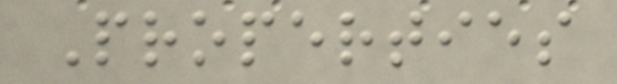Properties
